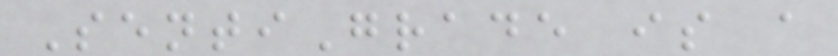SentiGrade is a
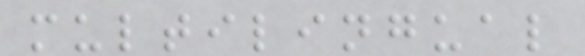multilingual
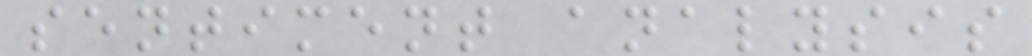sentiment analysis
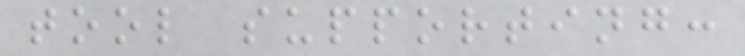tool supporting:
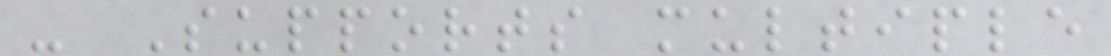- Supports multiple
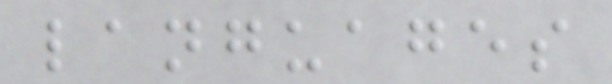languages
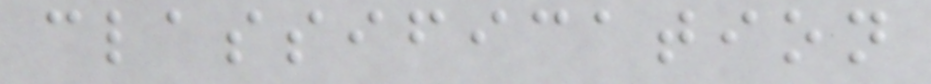classification
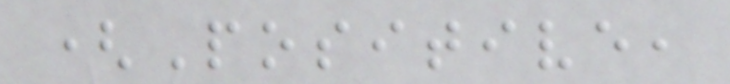(Positive,
